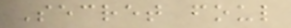Secret foul
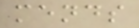mends
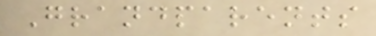Grandparents
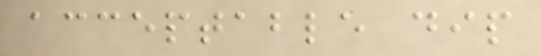acceptable dip
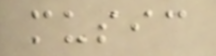music
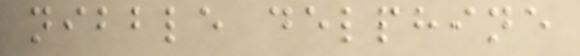nibble delphine
